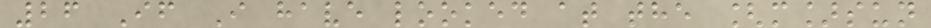26 If I have looked at the [m]sun
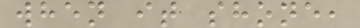when it shone,
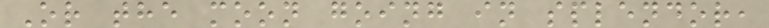Or the moon going in splendor,
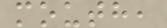mouth,
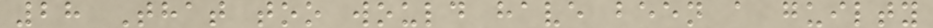28 That too would have been a guilty
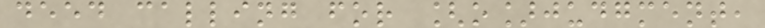deed calling for [o]judgment,
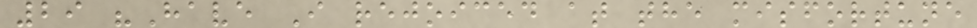29 "Have I rejoiced at the misfortune
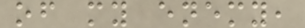of my enemy,
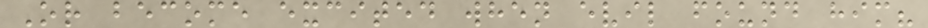Or become excited when evil found him?
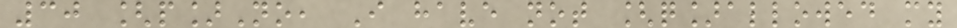30 [p]No, I have not [q]allowed my
